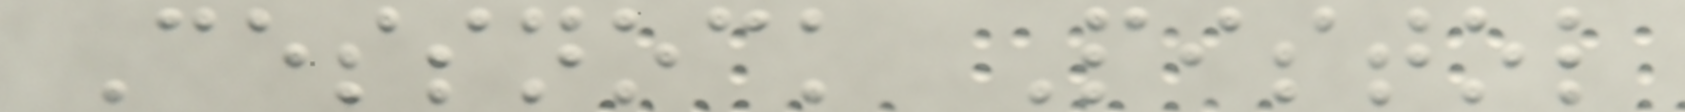Cessnock Pistol
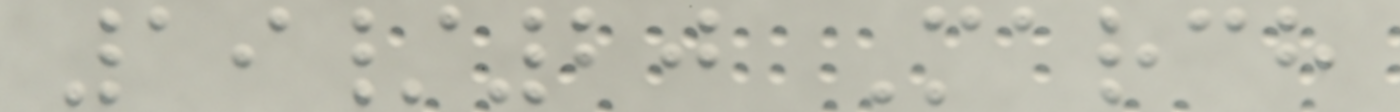19/20 March
